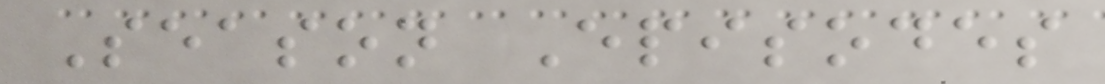Season Episodes
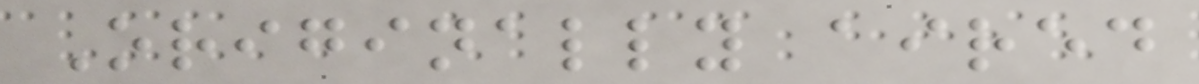Originally aired
